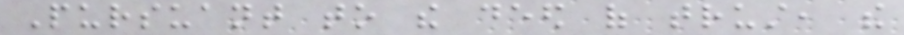Pursuant to the deed of trust, the
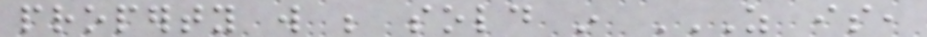property will be sold in AS IS,
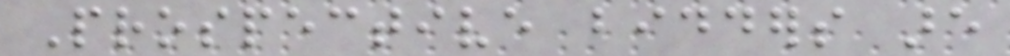Prospective bidders are
